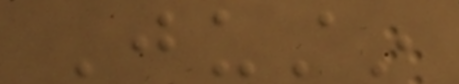Justin
